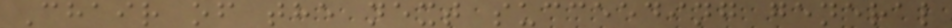Chair of the next succeeding general
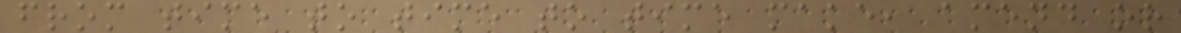from time to time to time make, amend or
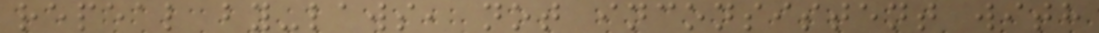repeal by-laws, not inconsistent with
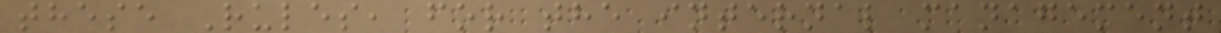these Rules, for the internal management
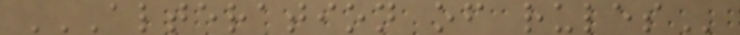ALTERATION OF RULES
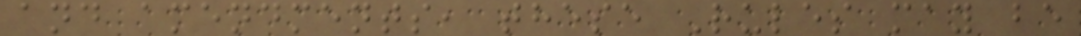and amendments, these Rules may be
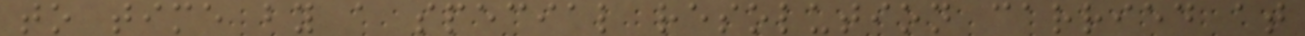to time by a special resolution carried at
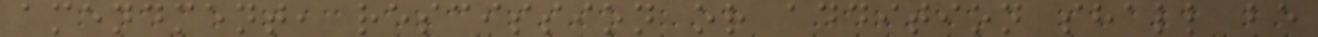amendment, rescission or addition shall be
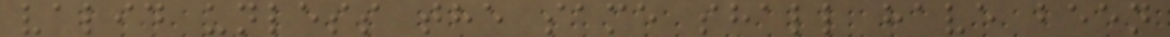valid unless the same shall have been
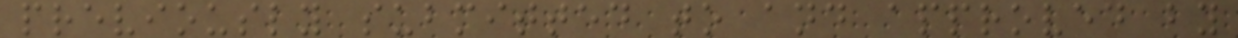previously submitted to and approved by
